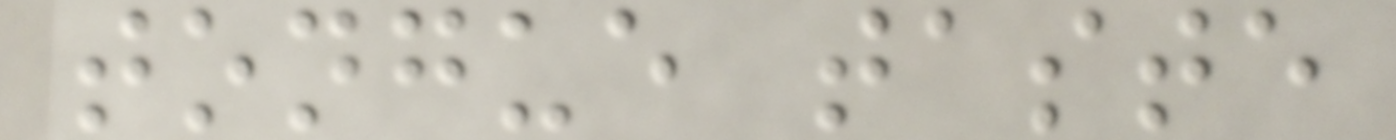tongue taste
